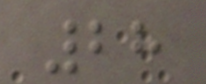28
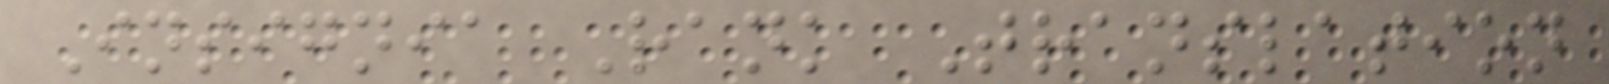Insignia Rank Translation
